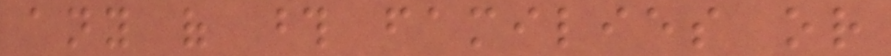any of those families or
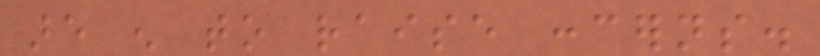are enough to raise concerns.
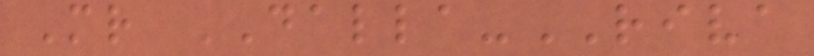Mr DALLA-RIVA
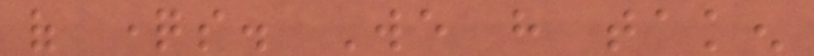of questions. We have taken
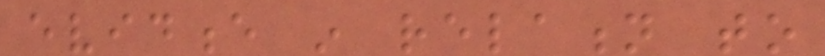evidence in relation to
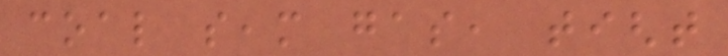coal seam gas, tight
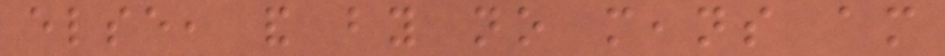else, and by no means am
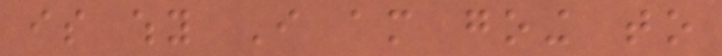is why I am going to
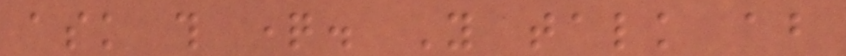ask this question. You talk about
